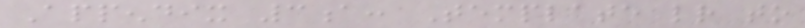Appendix 3a: Template letter to
